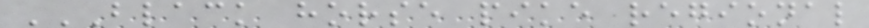BLACK HORSE PIKE REGIONAL
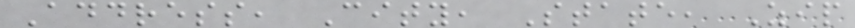Address, City, State, Zip
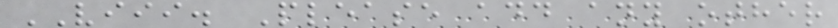VIII. Please add any other
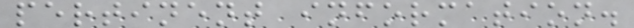pertinent information.
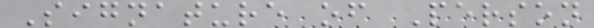Signature of Person
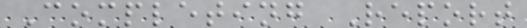Completing Report
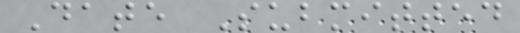Date Submitted
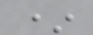*
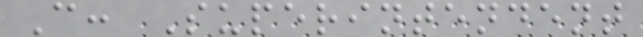C: Superintendent
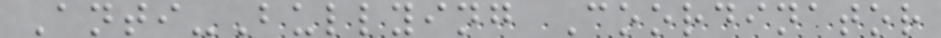Anti-Bullying Coordinator
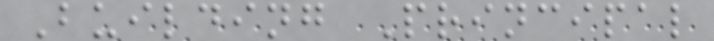Building Principal
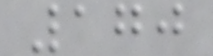170
